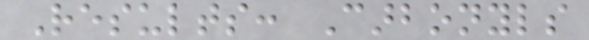Results: Carbonyls
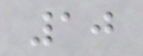10
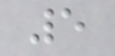5
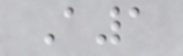A1
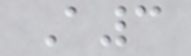A3
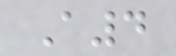A4
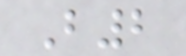B2
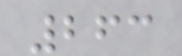263
